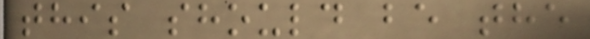this should be the
